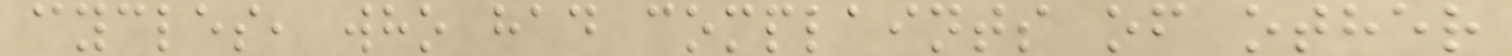cycles, who had complaints of other
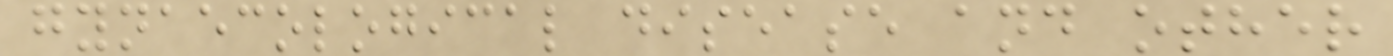gynaecological disease and other
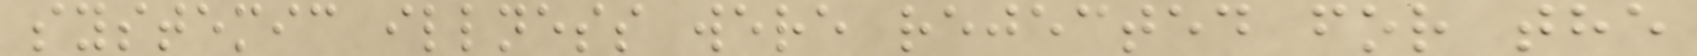systemic illness were rejected for the
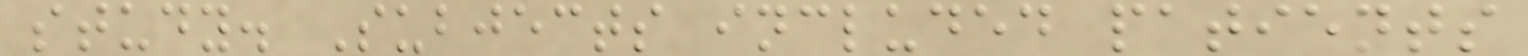study. Subjects included patients
